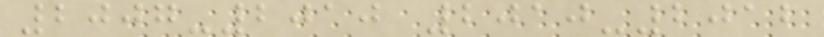2007-2010 2010-2012
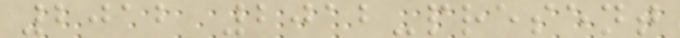2012 2012-present
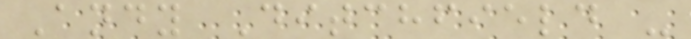Andy Ditchfield -
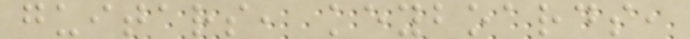guitars, keyboards,
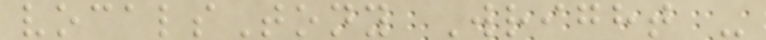vocalsTony Wright -
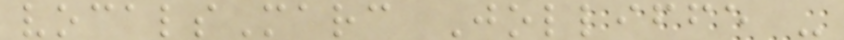vocalsMarc Jolliffe -
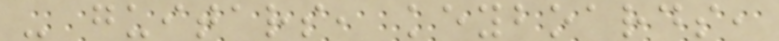- guitars, keyboards,
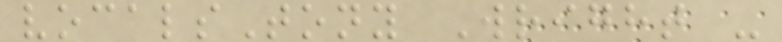vocalsTony Wright -
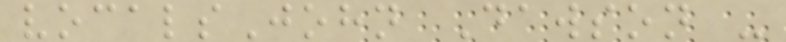vocalsJohn Dawson -
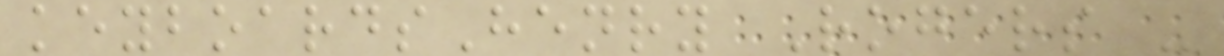keyboardsHenry Rogers -
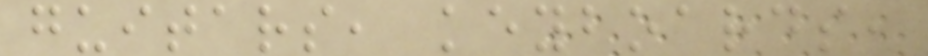guitars, keyboards,
